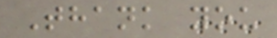Thank you
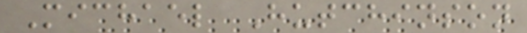Michael Hutchinson
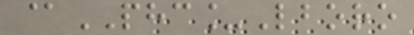@PHC_Lboro
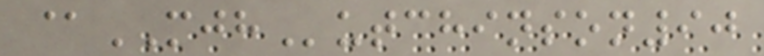@MJHutchinson90
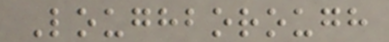Loughborough
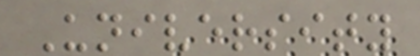University
